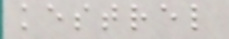kestrel
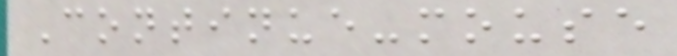Continue-mouse
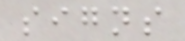signs
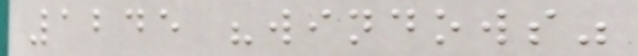1245 "windows"
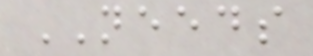NEEDS
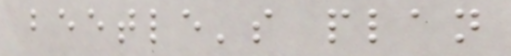beetle's plan
